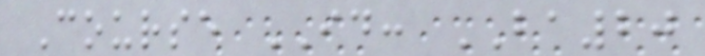Course ID: BA20
